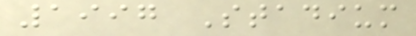1997 Stadium
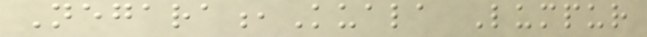Negara,Kuala Lumpur
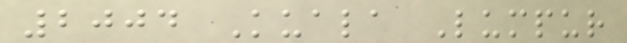2004 Kuala Lumpur
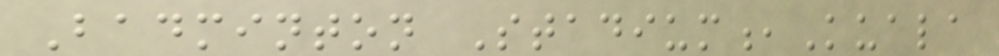Badminton Stadium,Kuala
